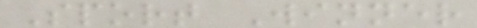Sport Winner
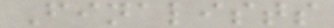Finalists
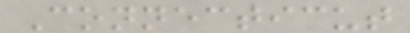Connecticut
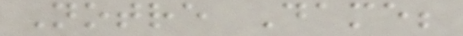Notre Dame;
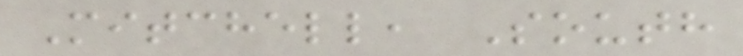Mitchell, South
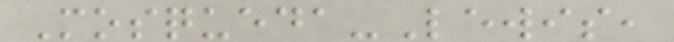Mosqueda-Lewis,
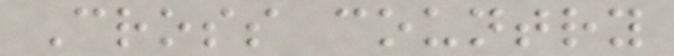Cross country
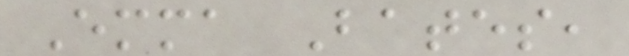Emma Bates,
